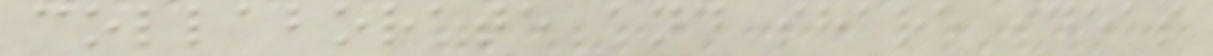collaborate and share ideas
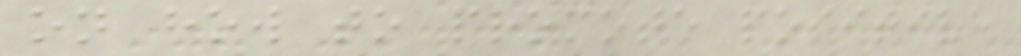on how to promote positive
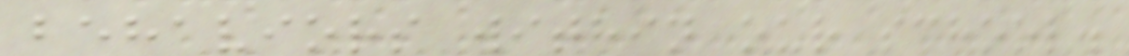behaviors within our school.
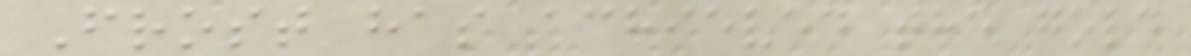Frost has achieved the gold
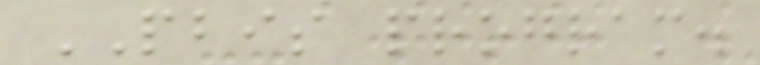PBIS program.
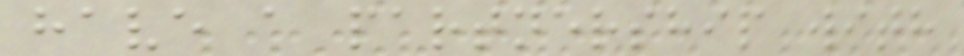have a partnership with
